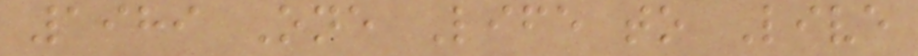1989 One Life to Live
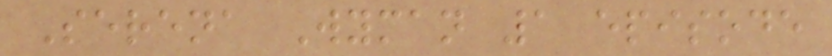Serena Wyman 1 episode
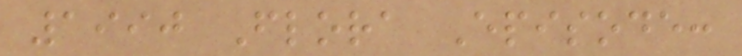1990 Flora Episode:
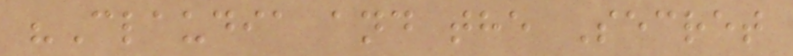"Claudia and the Secret
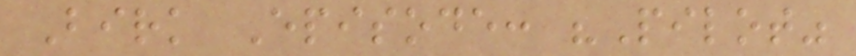Birk Episode: "Pilot"
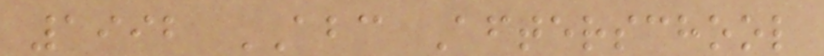1992 ABC Afterschool
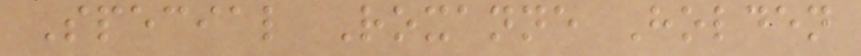Special Roxanne Holden
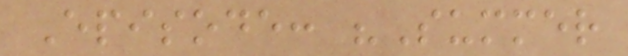Episode: "Summer
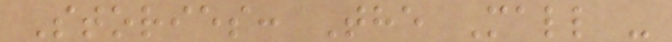Stories: The Mall -
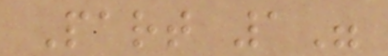Part 1"
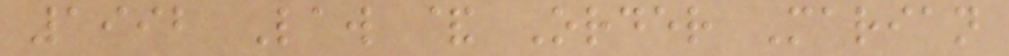1992 Law & Order Marian
